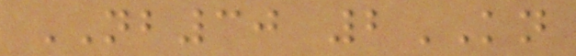NB30 2KN
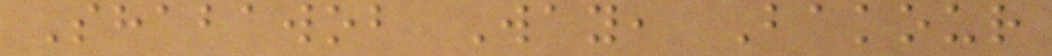Shabawob Way, Bakour
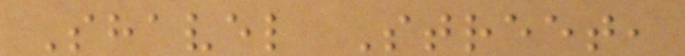Shavel Street,
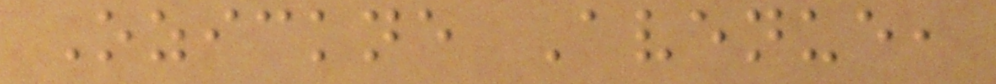Ozickne Avenue,
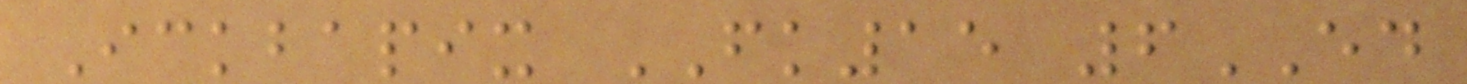Ickbapix FK15 6ED
